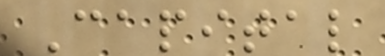Capital
